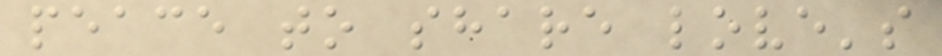peace to share love's
